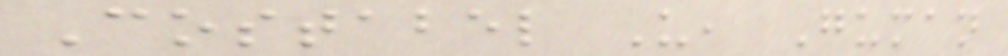Costabel U, Guman
